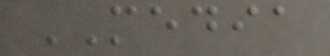MEDIA
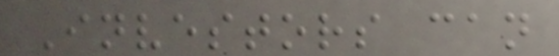Investors can
